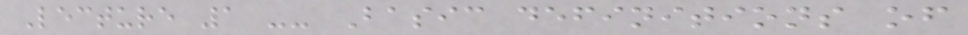Lecture 1 -- Basic definitions of
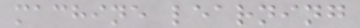machine learning
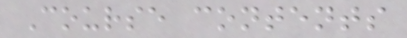Course contents
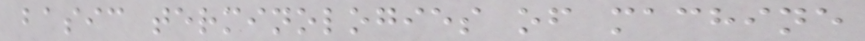basic terminologies of machine
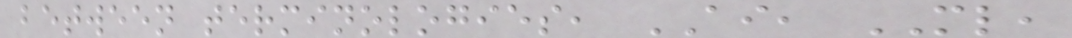between terminologies, AI, ML,
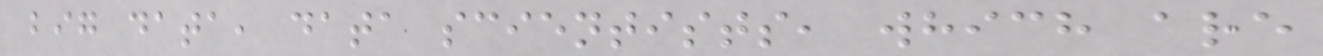big data, data scientists, which are
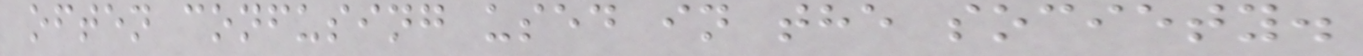often confusing used in the society.
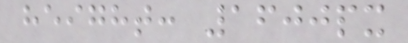height: 1600px
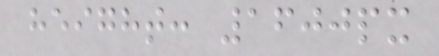height: 1600px
